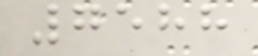7588
